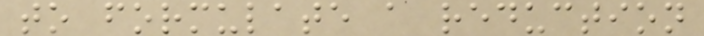to formulate a reduction
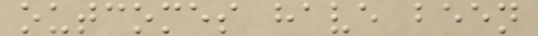outcomes have been
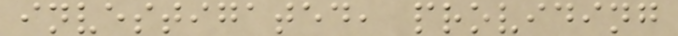investigated, providing
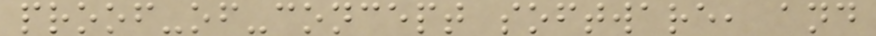proof-of-concept software, and
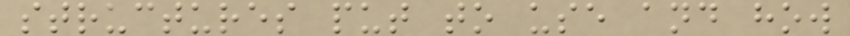structures put to use and how
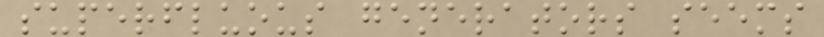superfluous generators seems
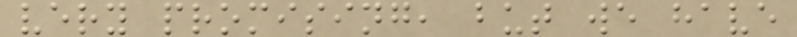very promising, but we have
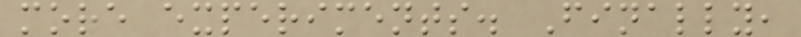more experiments. Finally,
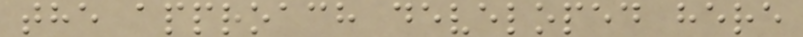the approach developed here
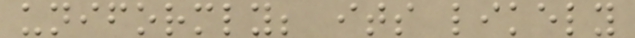uniformly; its likely
